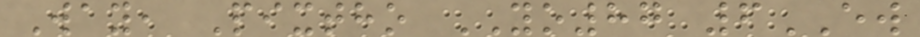Way, Pixtho YO87 6EW
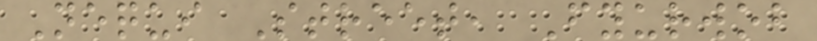Nequi Street, Fyurwob
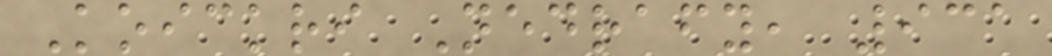Koickri Nedrafy, 931
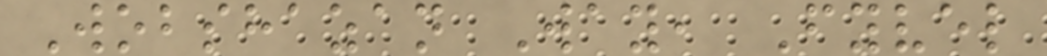Wobshazan Way, Fyvel
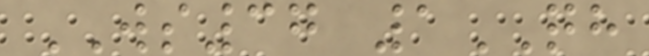WS37 1QH
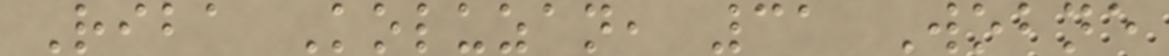Riba Koluzan, 31 Wobne
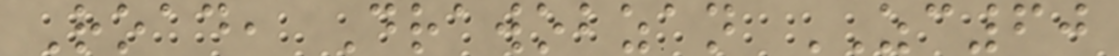Road, Drawobzan ZC60
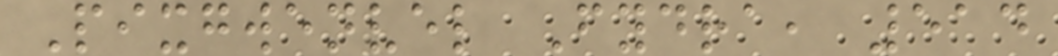Pixgwenvel Fydra, 514
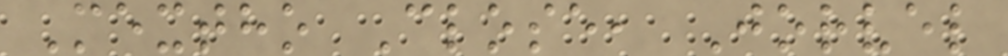Mextho Close, Jorvel
